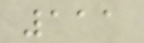111
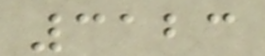3123
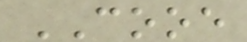COOE
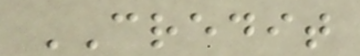CREDIT
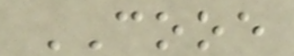COOE
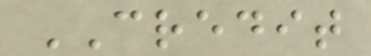CREDIT
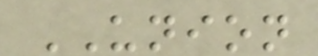UNION
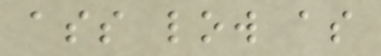ass low as
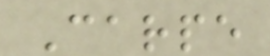Carpe
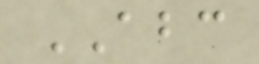ABC
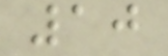10
